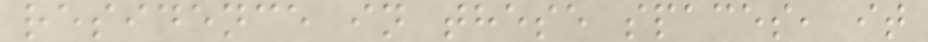residence in these spaces, it
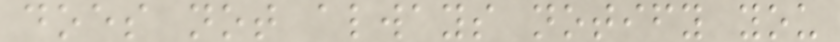does not always notify you
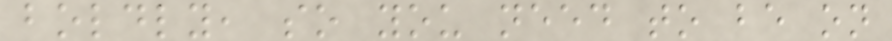boldly, so you need to be on
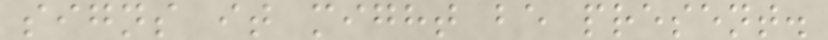signs it might be present.
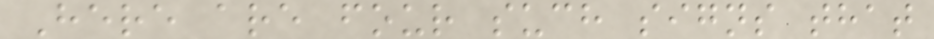Here are four such signs that
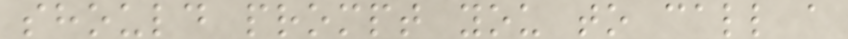should prompt you to call a
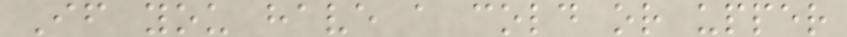If you have a cold or upper
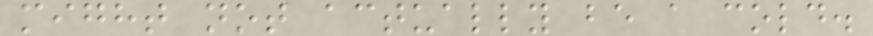might not actually be a cold.
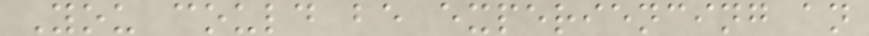You could be experiencing an
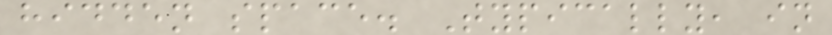hidden space. Typically, in
